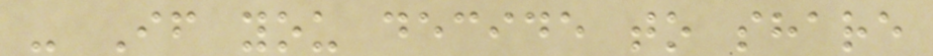- If you decide to share
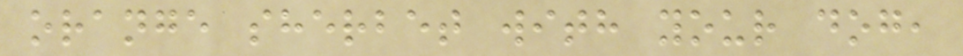orange sherbet with your dog,
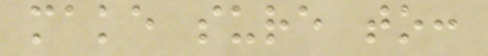make sure to:
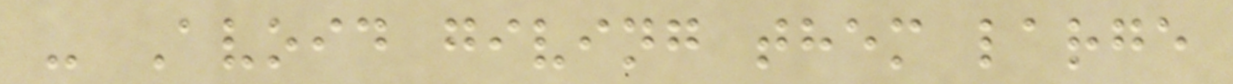- Avoid giving them large
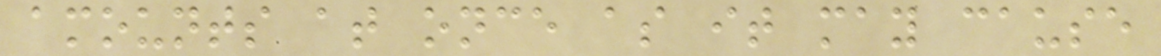amounts at once as it may cause
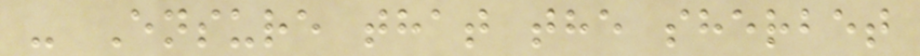- Ensure that the sherbet
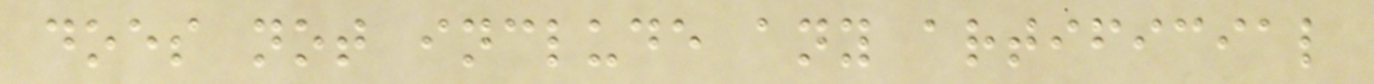does not include any artificial
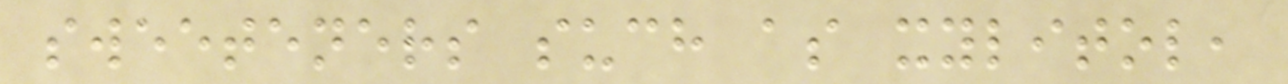sweeteners such as xylitol,
